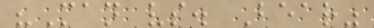"Man vs. Bear"
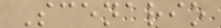Scenario
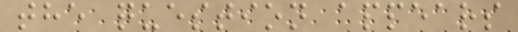the question appears
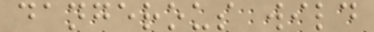dangerous wild
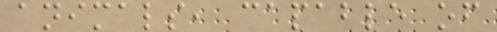animals, capable of
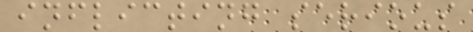inflicting serious
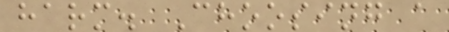harm. Choosing a
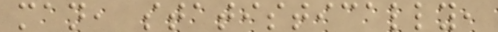man, statistically,
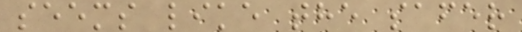seems like the safer
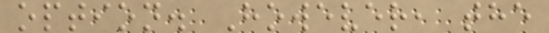option. However, the
